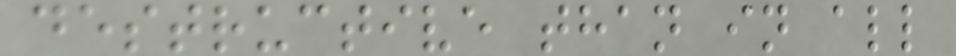destructive than in all
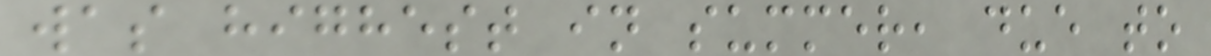was highest in summer, due to
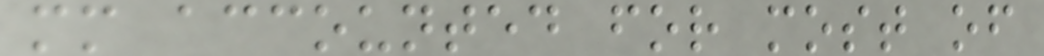mm accounted for most of
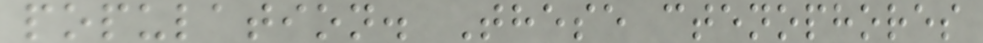population. These ctenophores
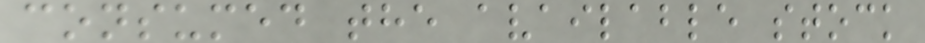consumed the available stock
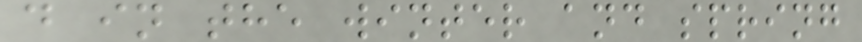d in the winter and spring
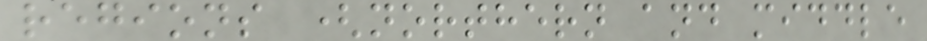regions (northern and middle
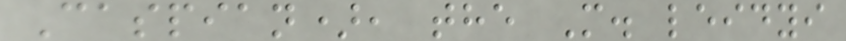Caspian), the M. leidyi
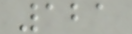121
